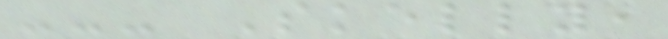--- Skelly,
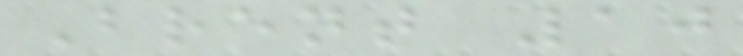Brent 10
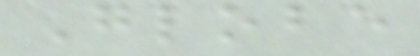Globe
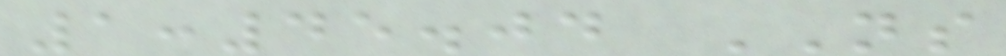1:45.04 NS
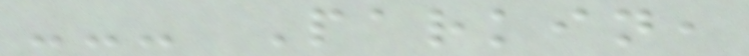--- Parkin,
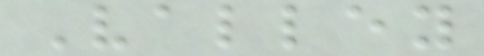Valley
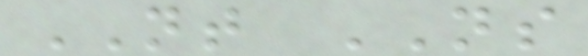NT NS
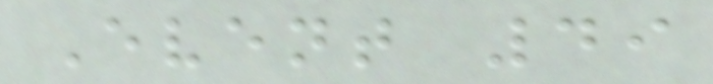Event 49
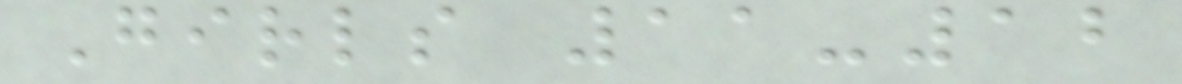Girls 11-12
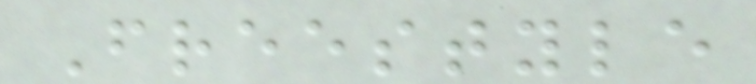Freestyle
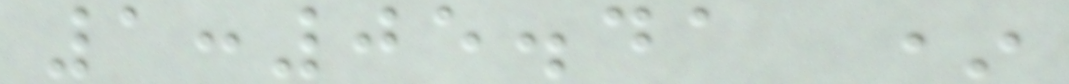1:05.41 *
